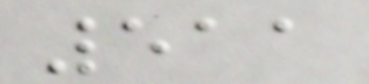511
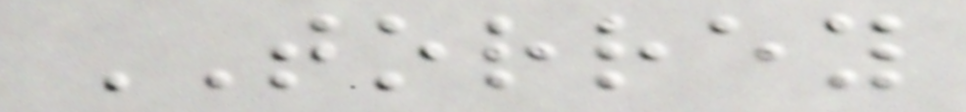TORREY
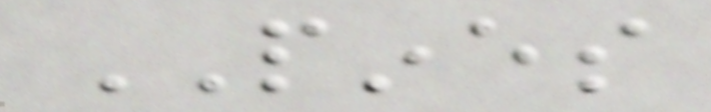PINES
